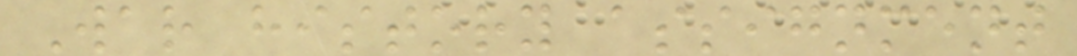War history assignment
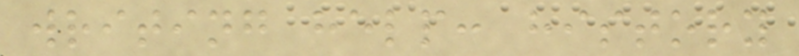writing help: history
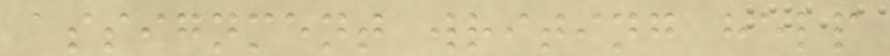assignment writing help
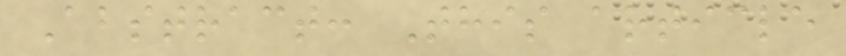Abstract: This article
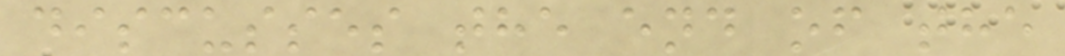discusses the end of the
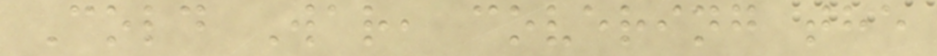Cold War, covering the
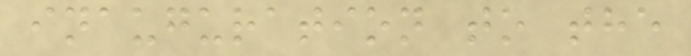inauguration to the
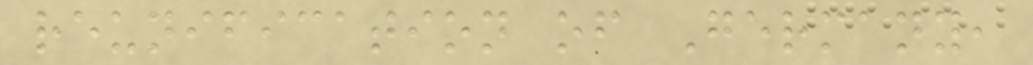reunification of Germany,
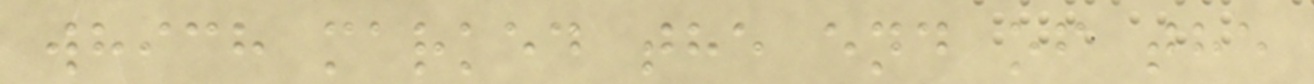which marked the end of the
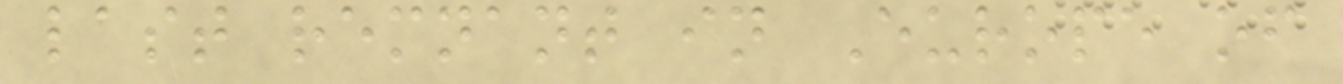last remnant in Europe of
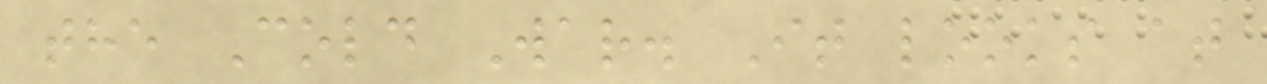the Cold War. It looks at
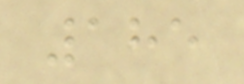185
